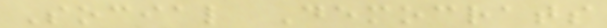Social Democrats
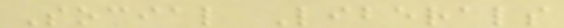Social Liberals
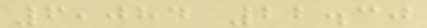6,084 22.30
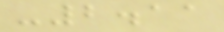-2.11
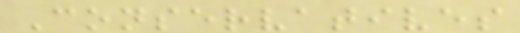Conservatives
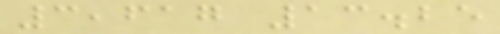3,617 13.25
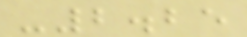-2.25
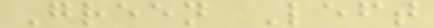Green Left
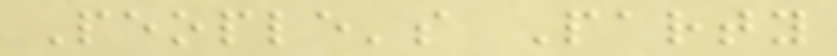People's Party
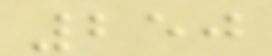250
